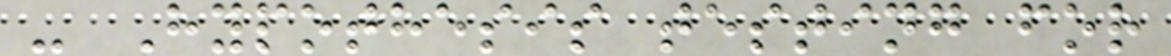- Hypothesis testing for
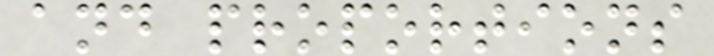and proportions
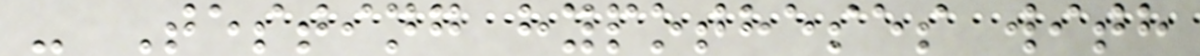- Testing hypotheses with
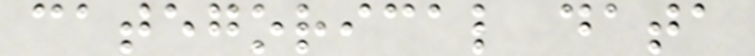categorical data
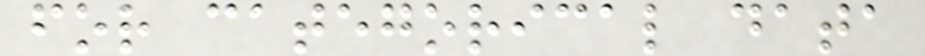for categorical data
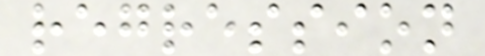regression
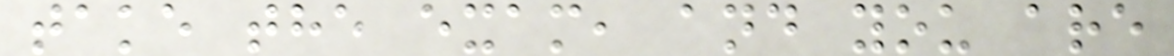take the exam, and you are
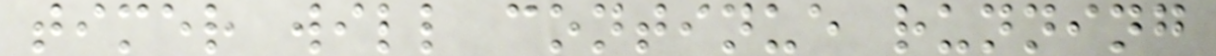timer will continue running
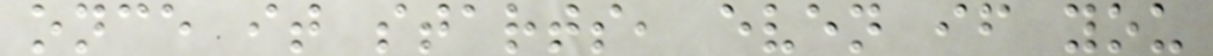once it starts, even if you
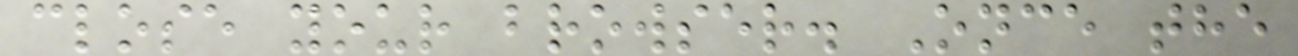close your browser. Once the
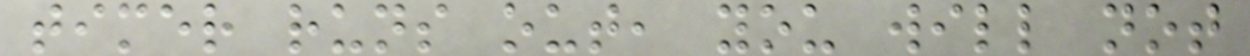timer runs out, you will not
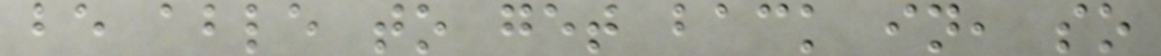be able to get back in, so
